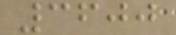3600
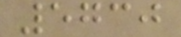5730
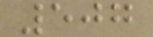507
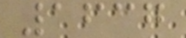1637
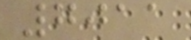7011
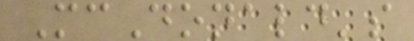McDonald's
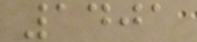1401
